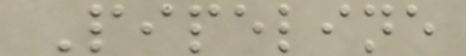Pipeline
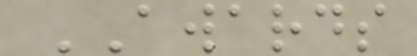AWARDS
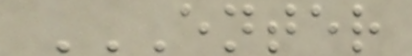ENTER
